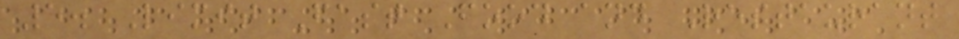5. Limit Fast Food and Restaurant
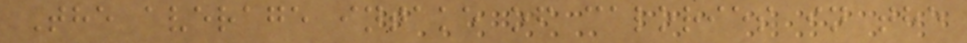The average intake of calories in the
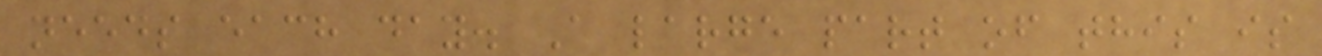needs each day. A large part of this is
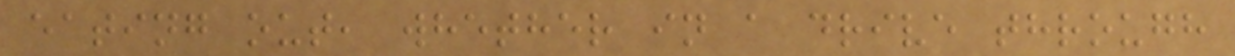eating out, whether in a drive through
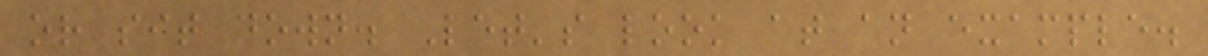or sit down. Let's look at an example.
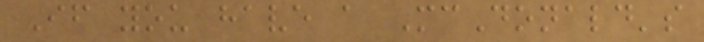If you have a McDonald's
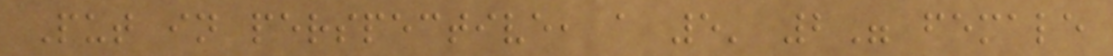Put in perspective, a 5' 2" female
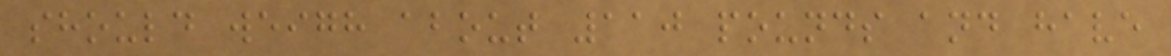should weigh about 110 pounds and have
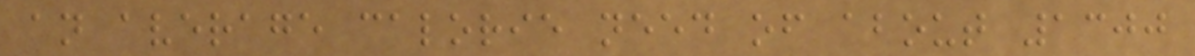an average calorie need of about 1300
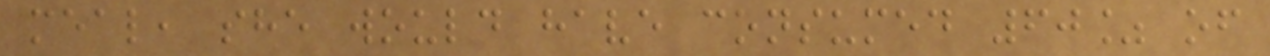meal, she would have consumed 60% of
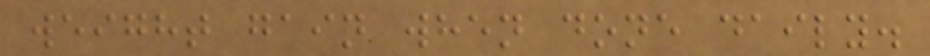weight gain when done daily.
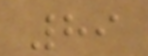89
